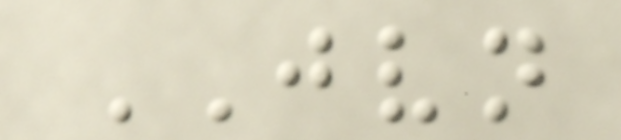JVN
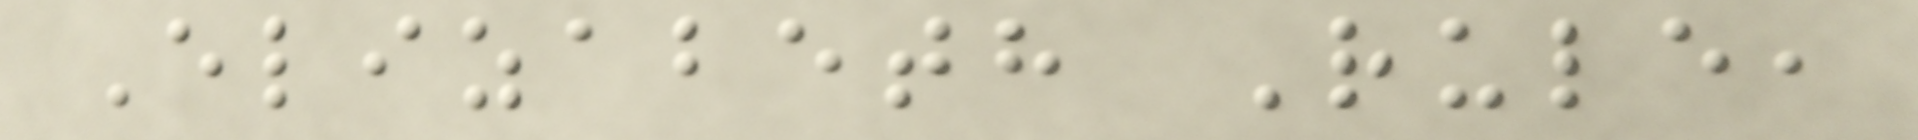Elizabeth Rule,
